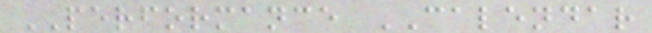PERFORMANCE CALENDAR
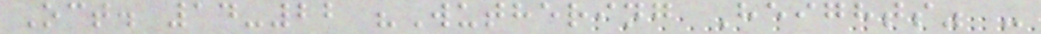Oct. 14-22 "Wuthering Heights" -
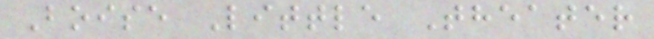Boise Little Theater
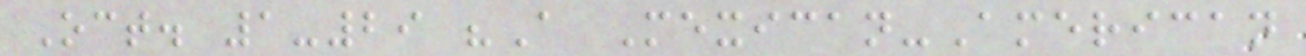Oct. 1-29 "A Mexican-American
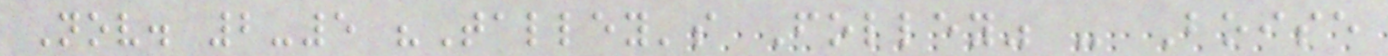Nov. 2-5 "Talley's Folley" - Boise
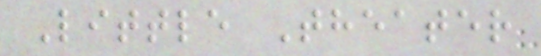Little Theater
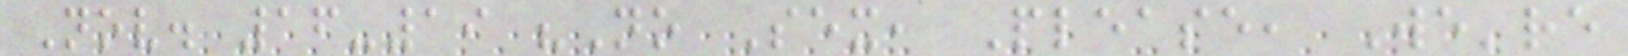Nov. 16-19 "No Sex, Please, We're
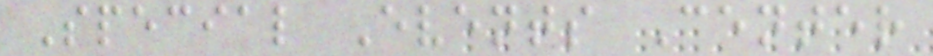Special Events Center
